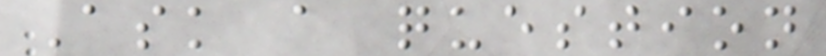Ask a question
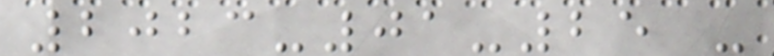2023-01-25 -
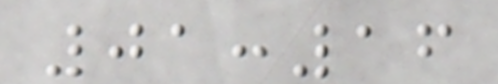01:16
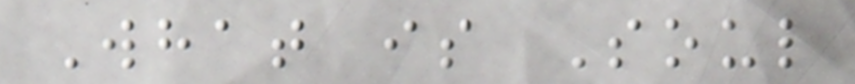What is Soul
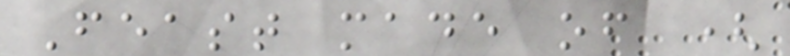Feast made of (
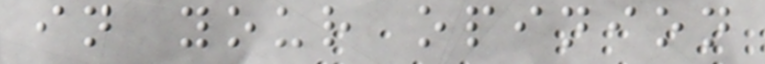in your opinion
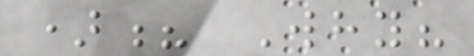)? Why?
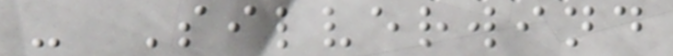- Silverwind
